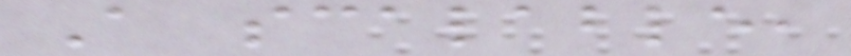A scalable,
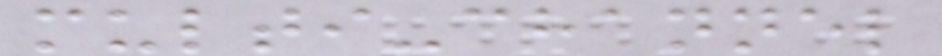multi-channel
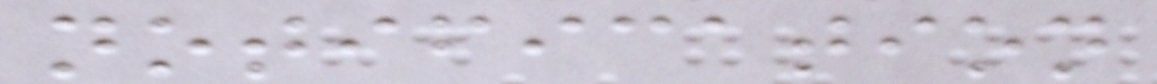notification
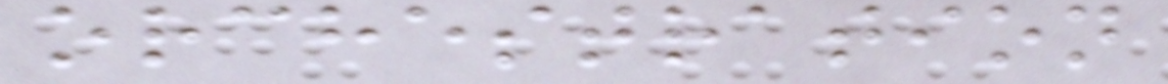orchestration
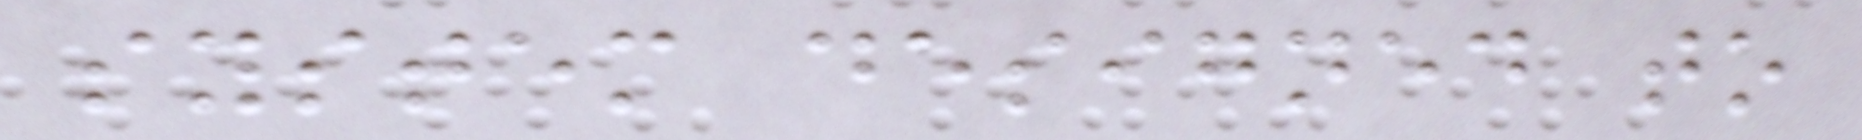system designed to
